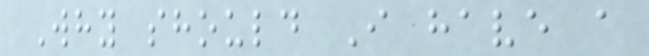Why should I have a
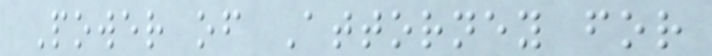Power of Attorney for
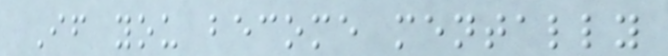If you become mentally
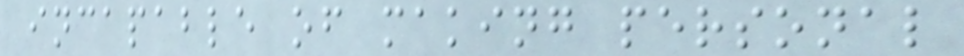incapable of making personal
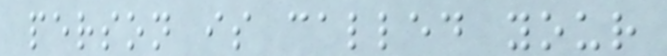person is called your
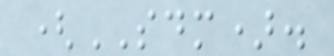(SDM).
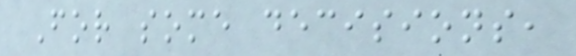For some decisions,
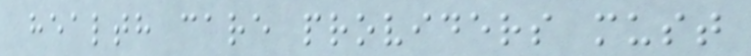health care providers must
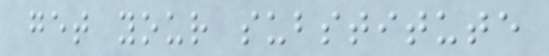get your substitute
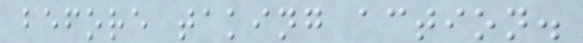before taking action.
